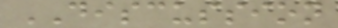DISCUSSION
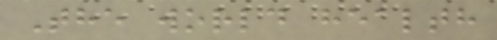The world health
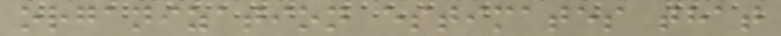organization estimates that
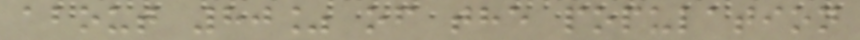about 80% of the population
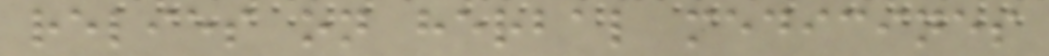relies on herbal medicines
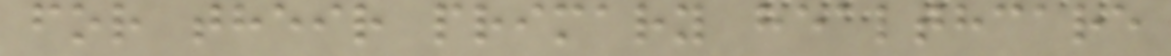for their primary healthcare
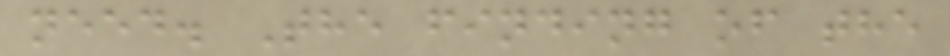need. The finding of the
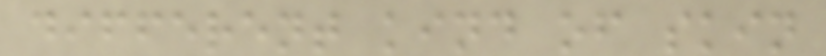different kind of skin
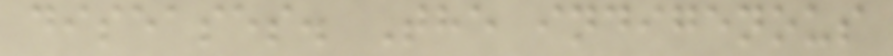diseases. The indigenous
